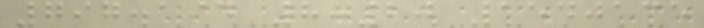797.194 8:20 1540135
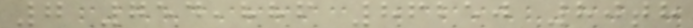7 754,886 86250 80th
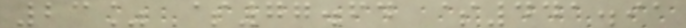23% $77.64 $441.91
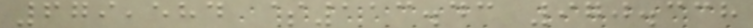679,584 $113.43 970.338
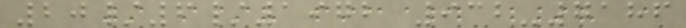20/6/1972 932-7186
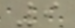9
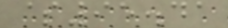$95.41
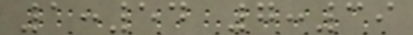1:54 7:39
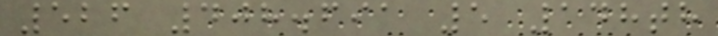526 408.691 5 148th
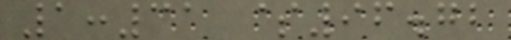1:31 $96.72
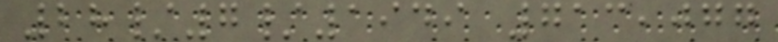28/7/1949 713,077
